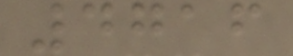4716
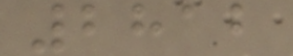2812
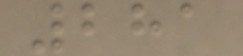281
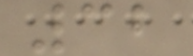32
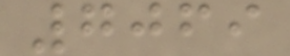7069
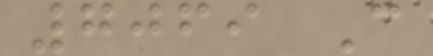7069 C
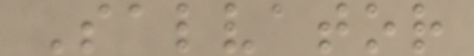Salvator
